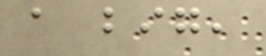a big,
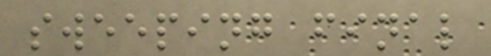sweeping final
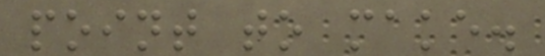point to make.
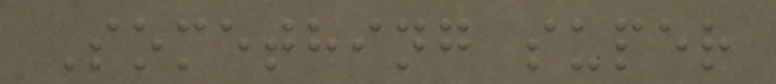Something super
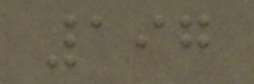197
